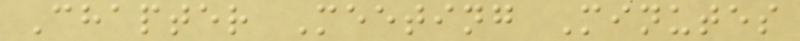Chapter Meeting Minutes
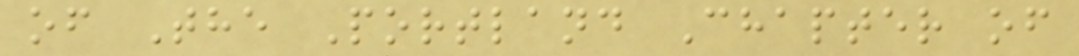of The Portland Chapter of
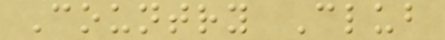Country Club
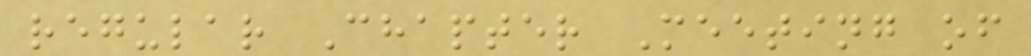regular Chapter Meeting of
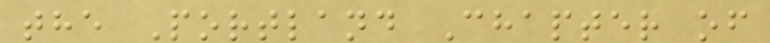the Portland Chapter of
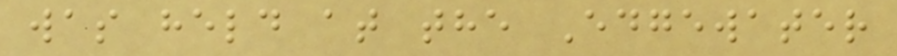was held at the Edgewater
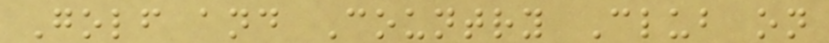Golf and Country Club on
